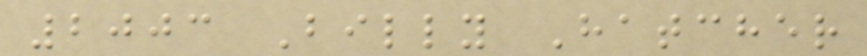2003 Billy Hatcher
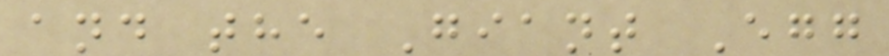and the Giant Egg
